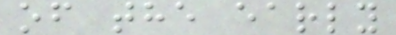of the early
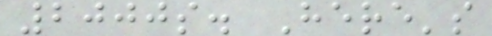2000s. Here's
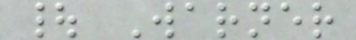| Warner
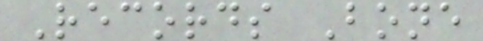Records Bone
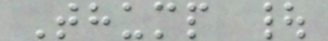Thump |
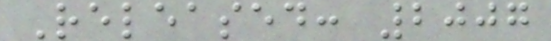Released: 2007
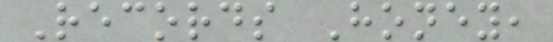Records Honey,
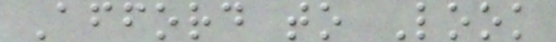Afford to Look
